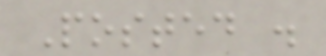Posted .
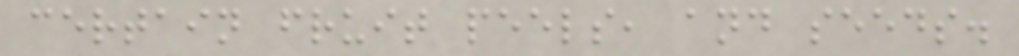certain fruit peels, and seeds.
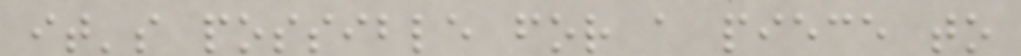it's possible for a piece to
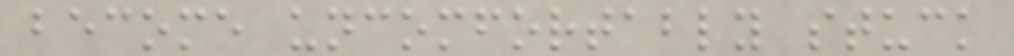become uncomfortably stuck
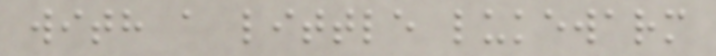with a little lukewarm
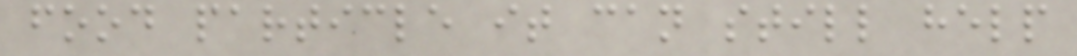food particle it can still help
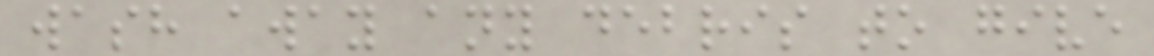wash away any debris to give
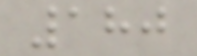180
